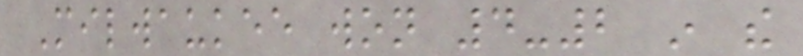Milwaukee won 4-2 in the
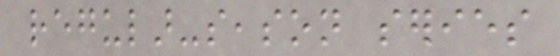regular-season series
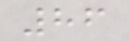86
